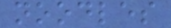noodles
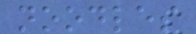noodles
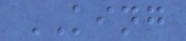KING
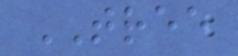TREE
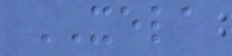XELA
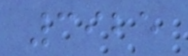3925
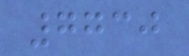7730
